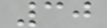30
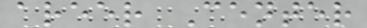areer Center
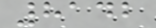8142
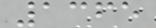1365
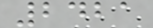2421
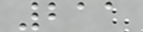211
